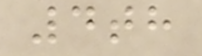4th
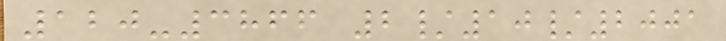120-3866 2/10/2001
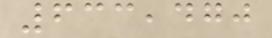633,470
